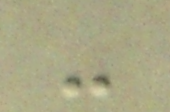-
